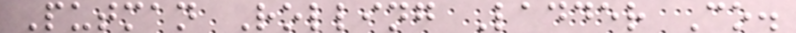Putman Rolling Ladder Co.
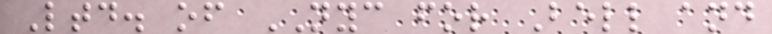Ltd. of NYC for Bell and
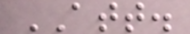ATT.
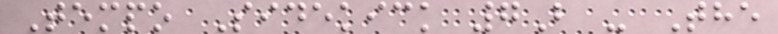Tempo Sidekick 7B - The
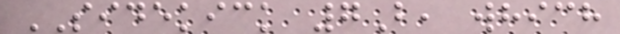SIDEKICK 7B, which
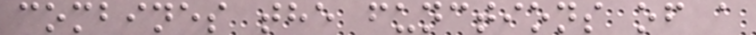combines the functions of a
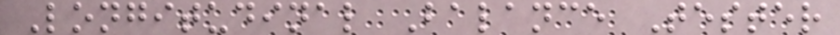Longitudinal Balance Tester
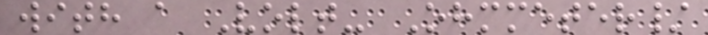with a Volt- Ohmmeter/
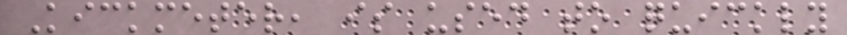Kickmeter, is used to quickly
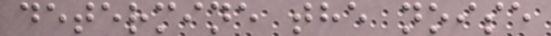determine the noise
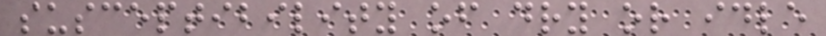susceptibility of dry or idle
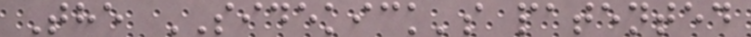The SIDEKICK's patented
